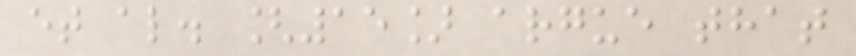et al. [15] argue that
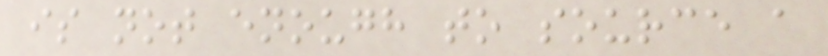is not enough to source a
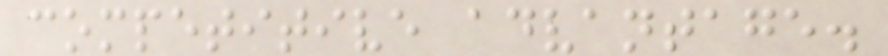competitive advantage.
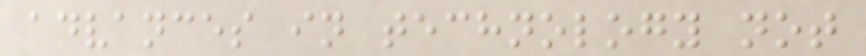advances in technology not
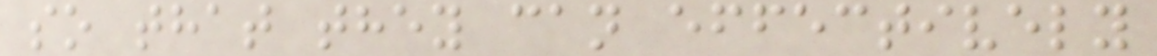so that they can effectively
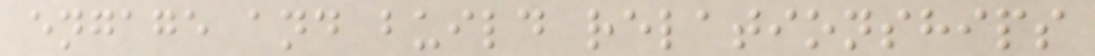engage and build relationships
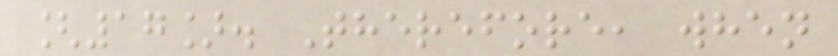[17]. Therefore, when
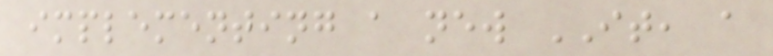implementing a new IT, a
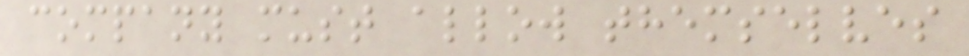company must allow themselves
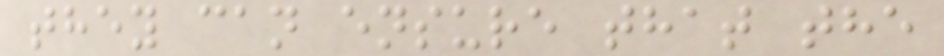they can ensure that the
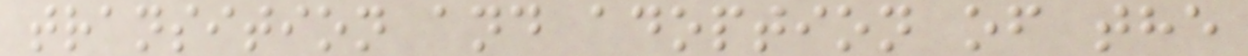transition and adoption of the
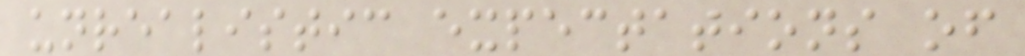unrealistic expectations of
